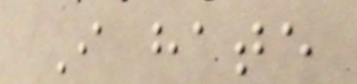I hate
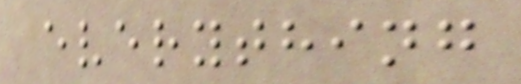everything
